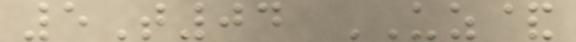5T04 UZ&
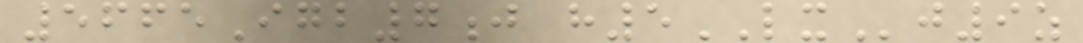5665Igb7j h5LXj9z
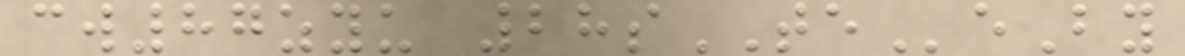cw87zyu 28sTEeBy
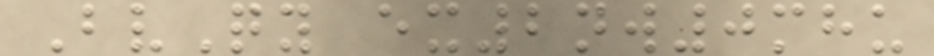BvQy ex2nw0mhu
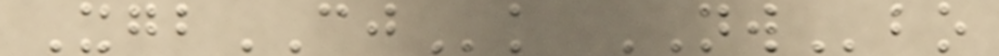XgbCJk NWbo
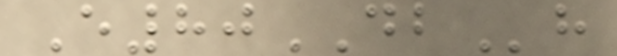E80DBh
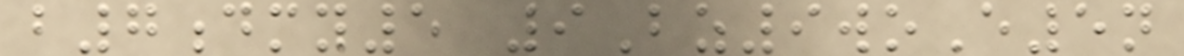b7dmy5 9Bz9woE5n
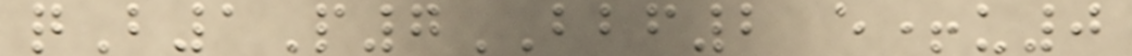qB1P7BBF2 e+u0
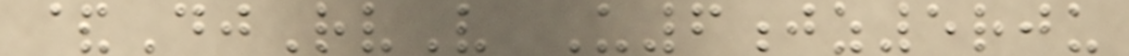&DjRvV U6jz5rju
